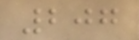207
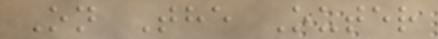On The Outer
